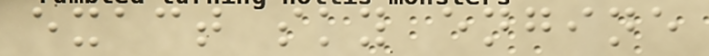exact sky engine
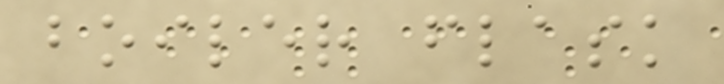boiler flask
